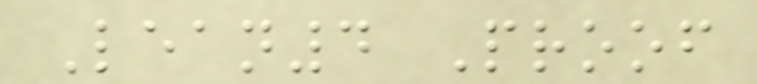Lean4 Proof
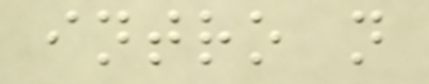intro n
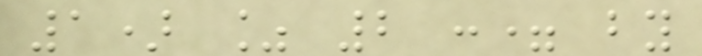1) % 2 := by
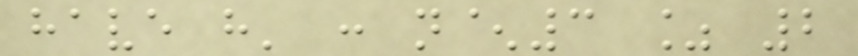have h' : n^3 % 2
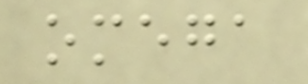omega
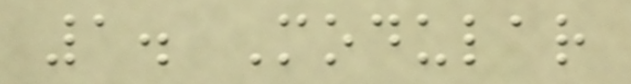1. Modular
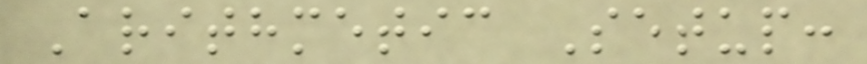Arithmetic Setup:
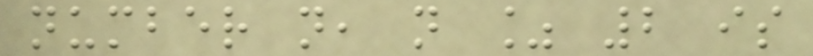number n, n % 2 is
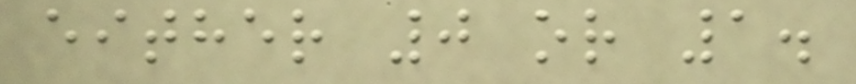either 0 or 1.
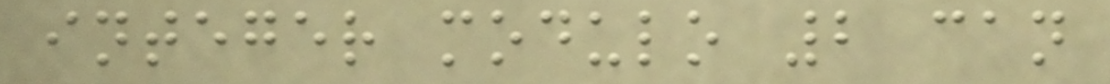integer modulo 2 can
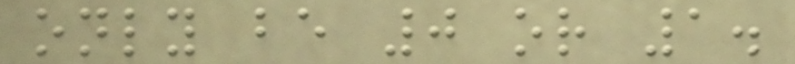only be 0 or 1.
